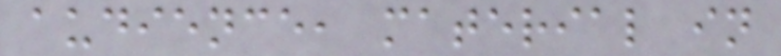audience, material in
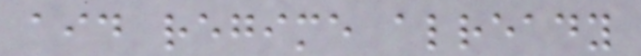aid regime already
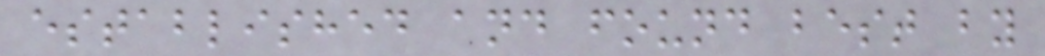established and found best by
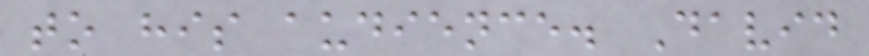to his audience. David
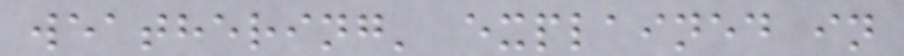weathering' explained in
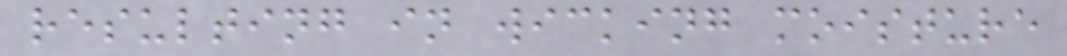resulting in wicking moisture
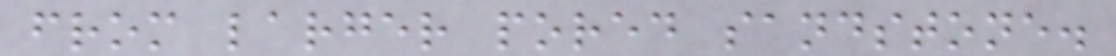from larger pored sandstone.
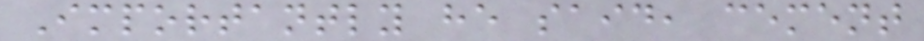Importantly he said, cement
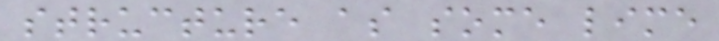structure as some lime
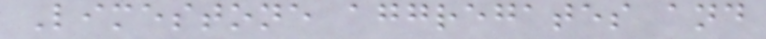Limestone aggregates and
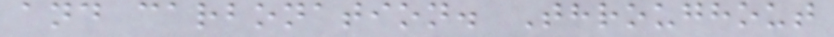and carbonation. Throughout
